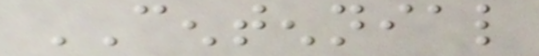CENTENNIAL
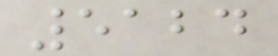5124
